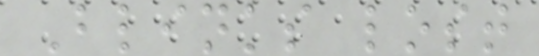Blinks lost
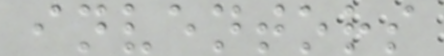inventors
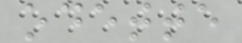odette
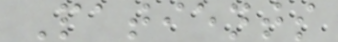Patients
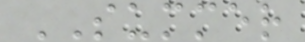SUMMER
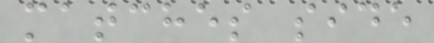matches side
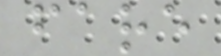fare
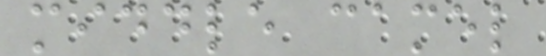middle camel
